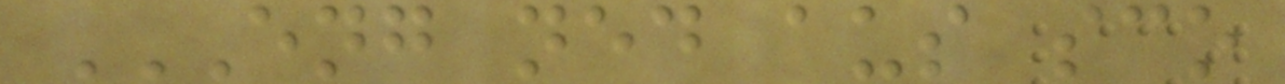ENG NED AUS SCO
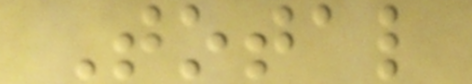Total
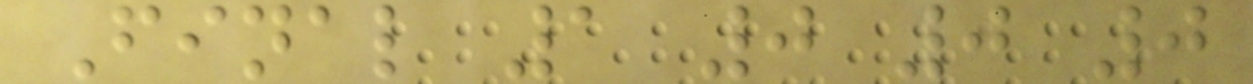Final 1 0 0 0
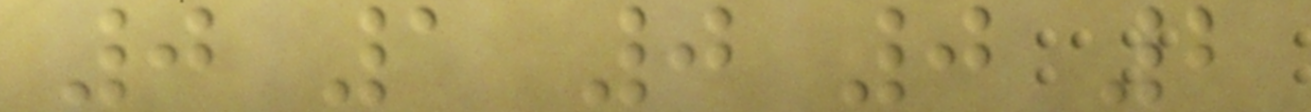0 1 0 0 2
